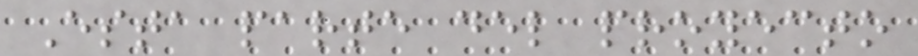Esta parte del proyecto
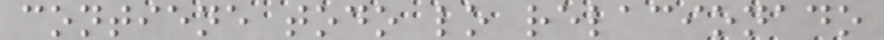contiene todo lo relacionado
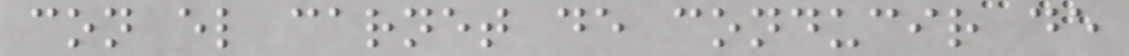con el carnet de conducir de
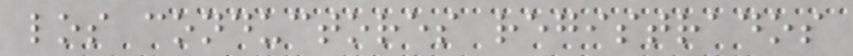los conductores registrados
